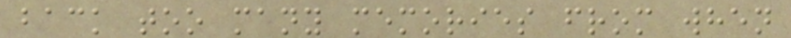back too many memories from when
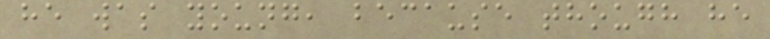he was young, because though he
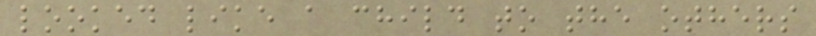looked like a child to the others
